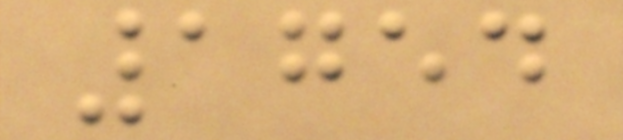1754
